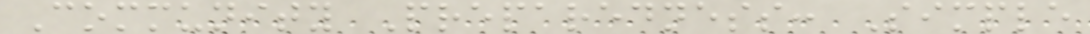Community Preparedness: Simple
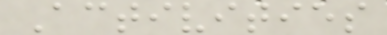Activities
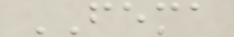FEMA
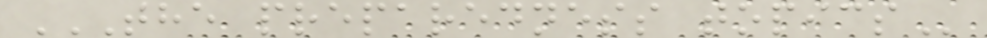THE PREPAREDNESS TOPICS
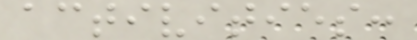activities:
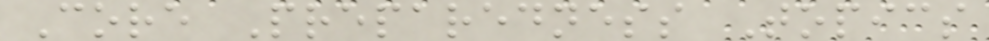Core Preparedness Topics
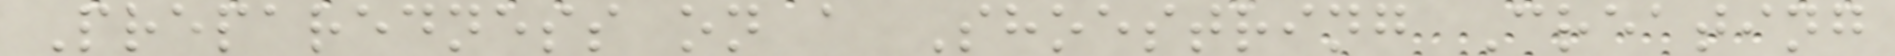Preparedness on a Shoestring Creating
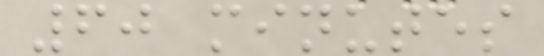60 minutes
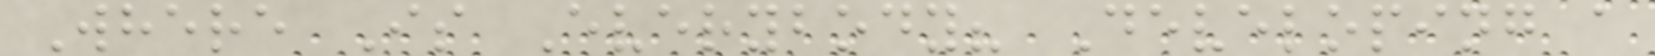Where Is Everybody? Developing a
